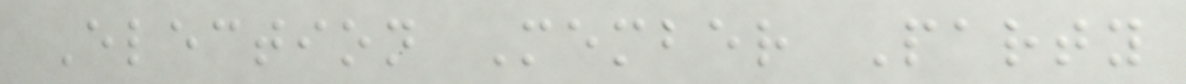Election Member Party
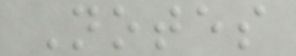Notes
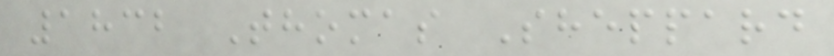1832 Thomas Sheppard
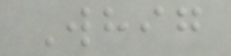Whig
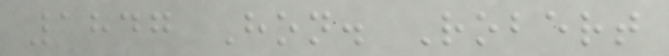1847 Hon. Robert
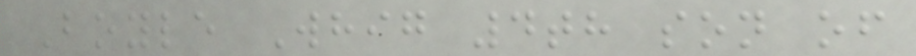Boyle Whig 4th son of
